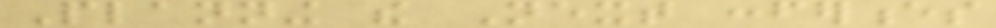Planning the Next conferences
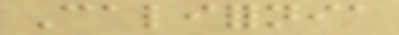California
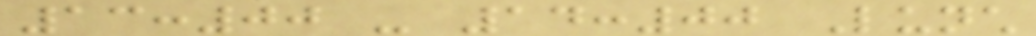13:00 - 14:00 Lunch
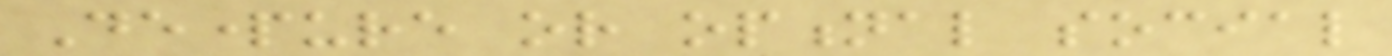Departure or optional social
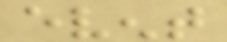event
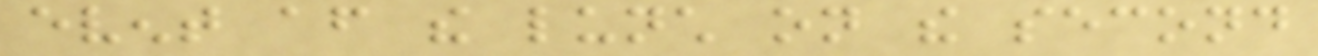event after the lunch on the second
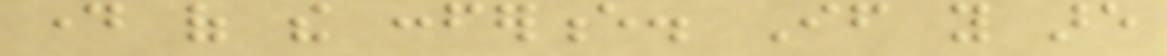day of the conference. If you are
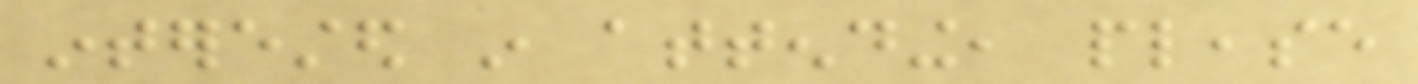interested in attending, please
